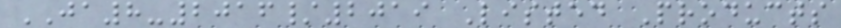JA8-2016/2019 Listed Products
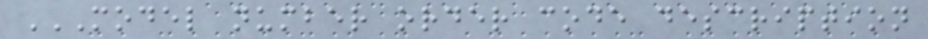MODEL NUMBER ORDER CODE DESCRIPTION
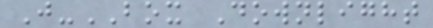J-BOX Downlight
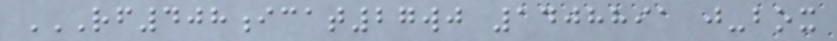RF408ICAT27WJ 1408891 J-BOX
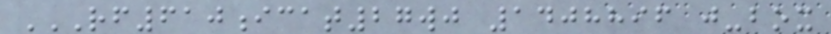RF610ICAT27WJ 1408896 J-BOX
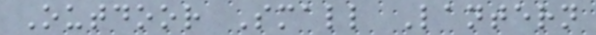Outdoor Small Lantern
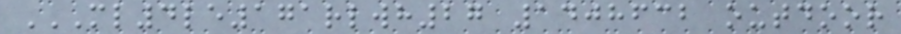ML4LE171RLWH27 1408632 OUTDOOR
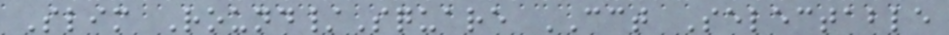Slim Round/Square CCT Selectable
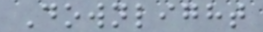Downlight
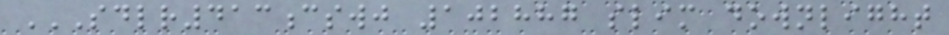SDLR413CSWJ 102887 SLIM DOWNLIGHT
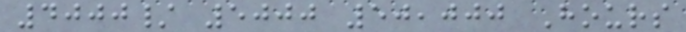4000/ 5000 50,000 Hours
